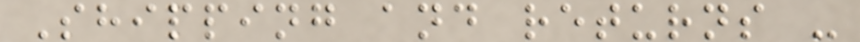Shipping and returns -
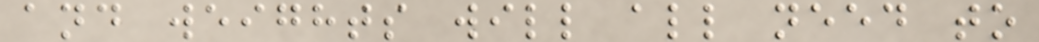and weights will all need to
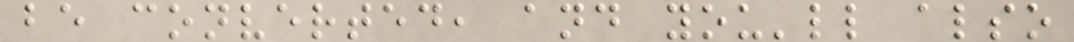be converted, and you'll also
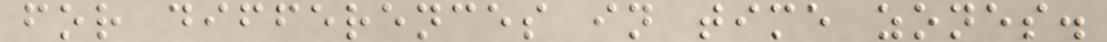for differences in time zones.
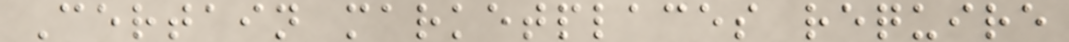Certain marketplaces require
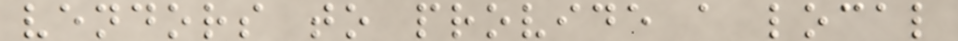vendors to provide a local
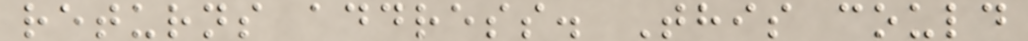returns address. This could
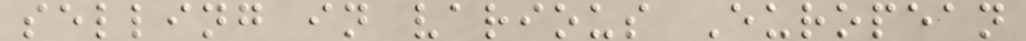selling in various European
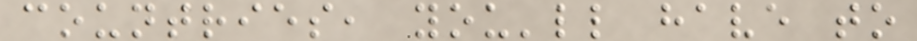countries, you'll have to
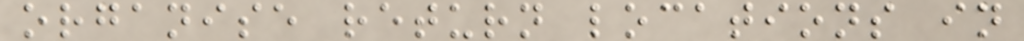organise return locations in
